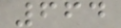664
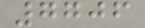7706
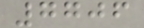7706
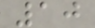10
